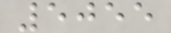5055
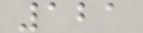121
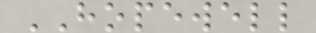HOPEWELL
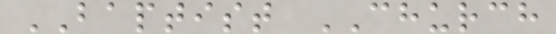BAPTIST CHURCH
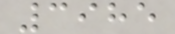3985
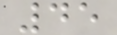45
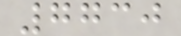7730
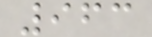963
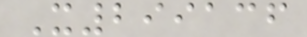X299136
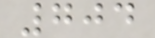704
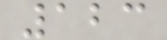123
